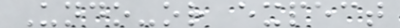Undo-or expect
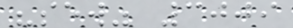"sew" 3009
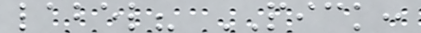label? PICK:
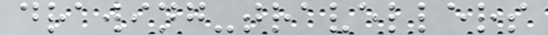drawing-travellers
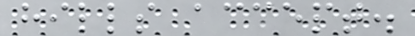hills accept.
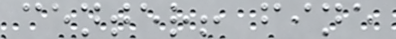center! fine
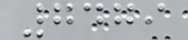7479
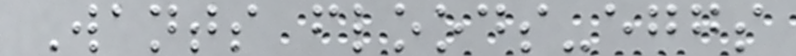Wants floods-eggs
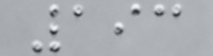193
